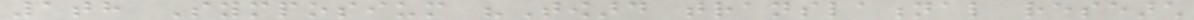1th Symposium "Toward translational research
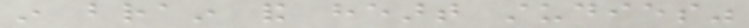in brain and heart studies"
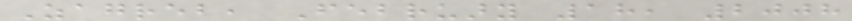Zagreb, February 18, 2008
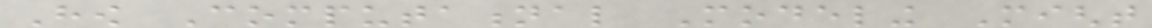How Computational Modeling Might
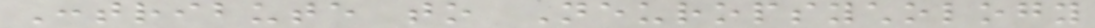Contribute to Neuropsychology
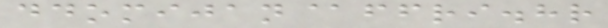ddomijan@ffri.hr
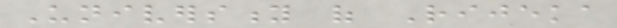University of Rijeka
